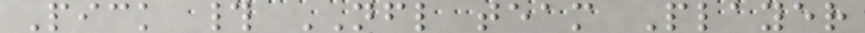Pick # NFL team Player
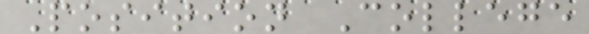Position College
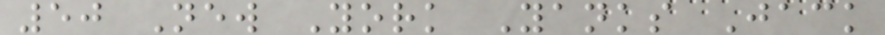50 New York Yanks Jack
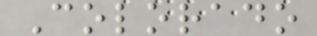Colorado
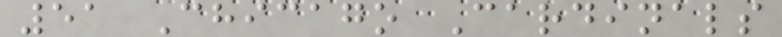51 Chicago Cardinals
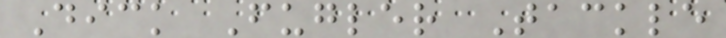Dick Fugler Tackle
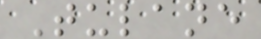Tulane
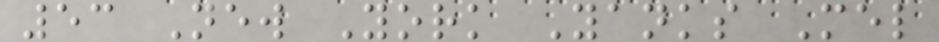53 New York Yanks Mel
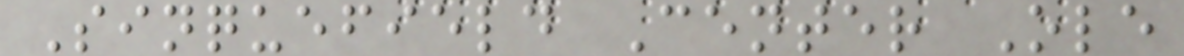Sinquefield Center Ole
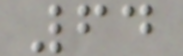64
